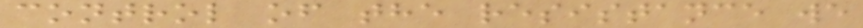control of the resistance we
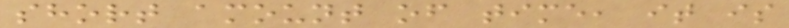short amount of time, it is
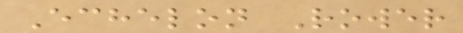Echelon Rower
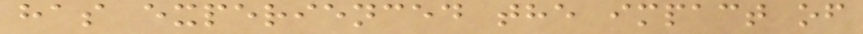has experienced the impact of
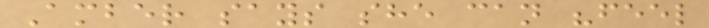Amber says she can "feel
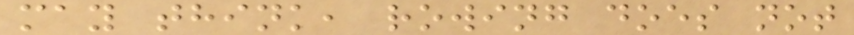may think, rowing does not
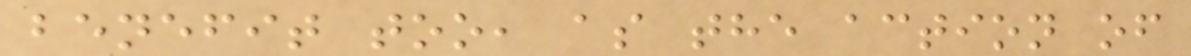benefit too, as the action of
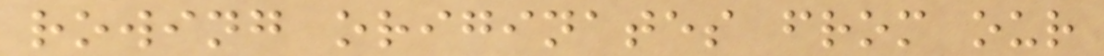rowing originates from our
